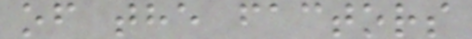of the factors
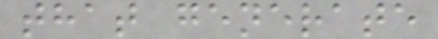that generate
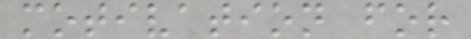motivation for
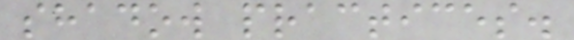shadow practices.
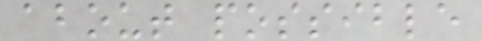about possible
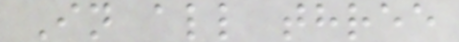In all three
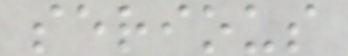serious
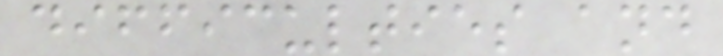difficulties and
